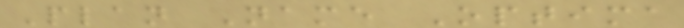Plan Name Optima
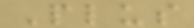Plus
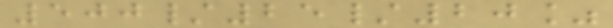500/25/20%
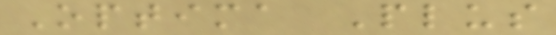Optima Plus
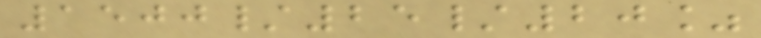1500/25/20%
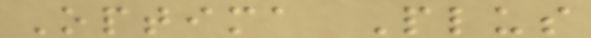Optima Plus
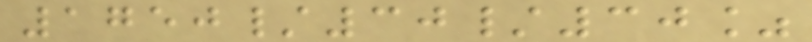1750/30/30%
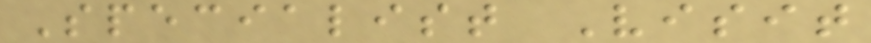Specialist Visit
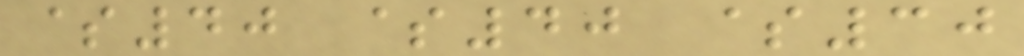$40 $40 $30
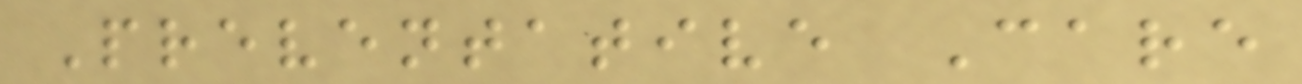Preventative Care
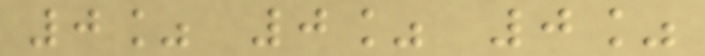0% 0% 0%
